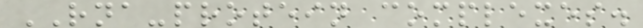RNA-protein complexes.
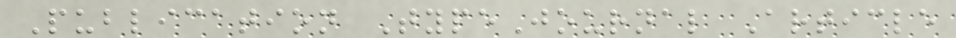Publication TypeJournal Article
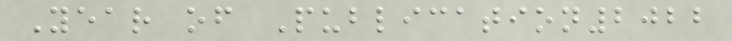Year of Publication2022
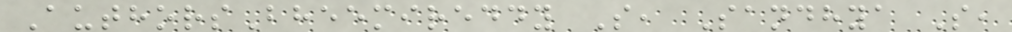AuthorsBheemireddy S, Sandhya S,
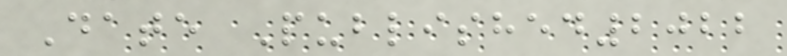Date Published2022
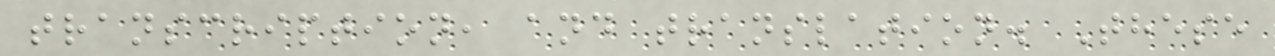transcription, and translation. These
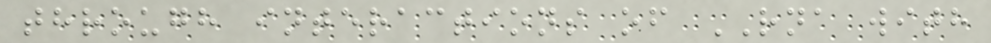through interactions of RNA with
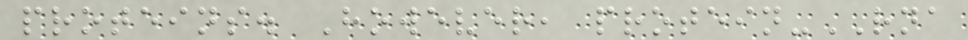proteins. However, protein-RNA
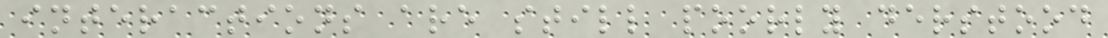interactions are still poorly derstood
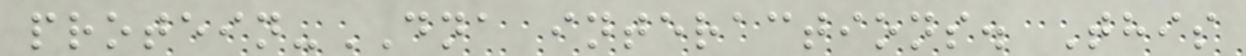protein-DNA interactions. This
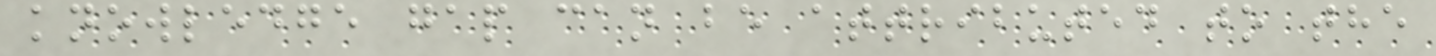knowledge gap can be attributed to the
